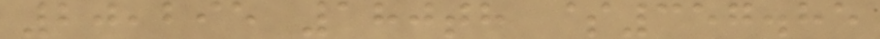20,295 180th $357.85
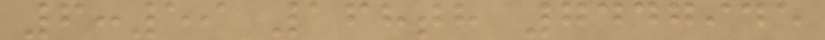6:59 168th 7447945
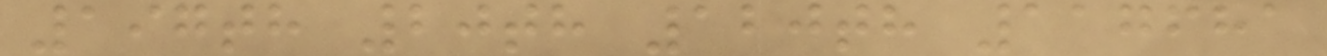197th 20th 120th 117681
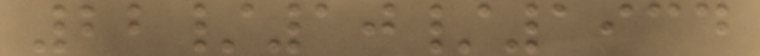22/10/1934
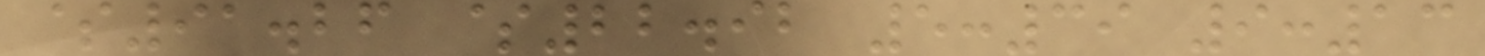$91.26 $22.92 5:39 9:13
